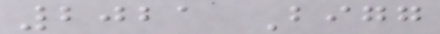2021 Bigg
